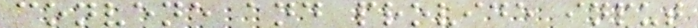convene and provide input
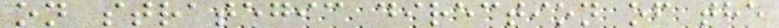on strategic direction of the
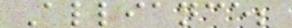Alliance;
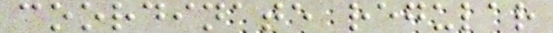coordinate regular
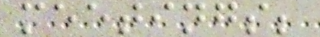meetings;
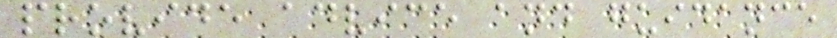provide advice and guidance
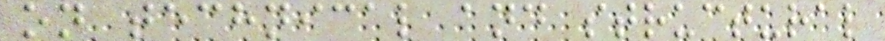on technical and structural
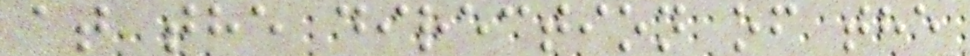at the direction of the
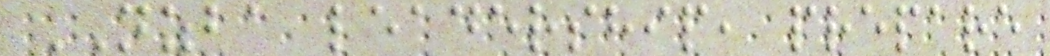NZBA leadership, prepare
